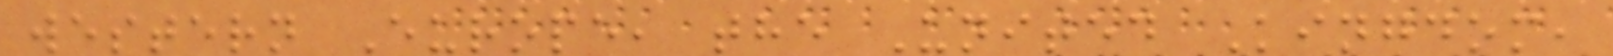western Europe, the United Kingdom,
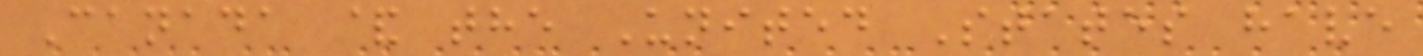Canada & the United States have
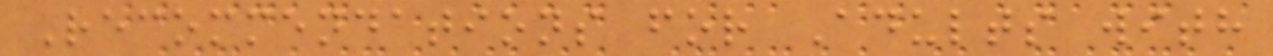Recommendations for Adults with
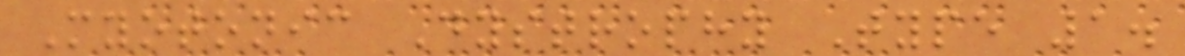Myotonic Dystrophy Type 1.
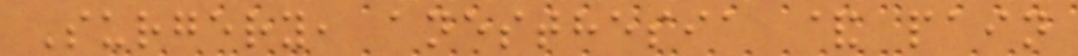Surgery, anesthesia & pain
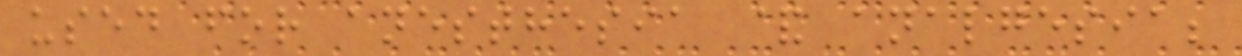used for anesthesia & analgesia;
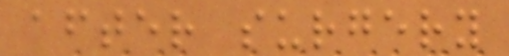after surgery
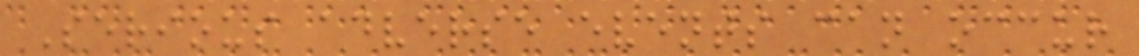Serious adverse events can occur
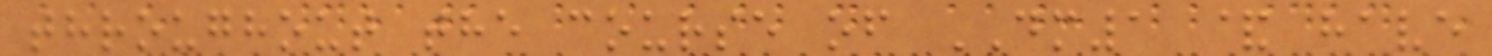throughout the course of DM1 & have
